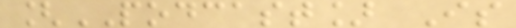[PODCAST] Is
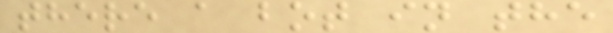there a bot in the
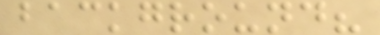background?
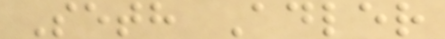Seth Adler
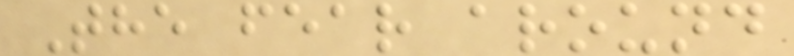The fear around
